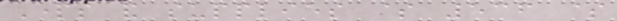Parts and supplies $ 536 $
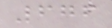676
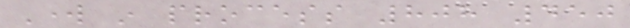Work in process 808 450
